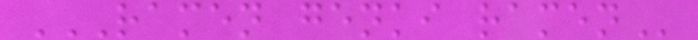RAMEN GENKI RAMEN
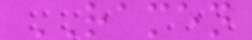RAMEN
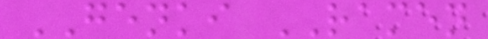GENKI RAMEN
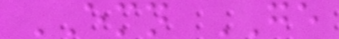EMN GE
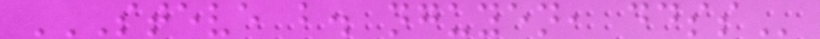STEVE B. NGUYEN, DDSS
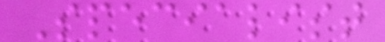Specialist
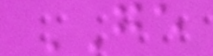GE
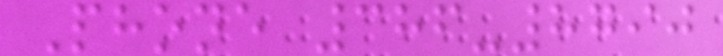Phone 386-8790
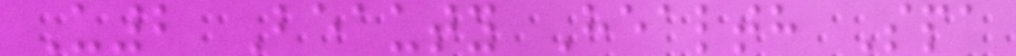U2 Beauty Health Spa
